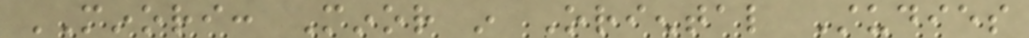MINORI: Minor in Oriental Studies
